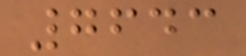7643
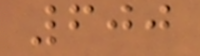600
